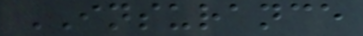INSURANCE
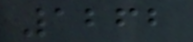1262
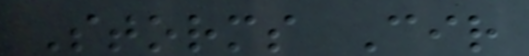Storms Cir
